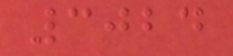3024
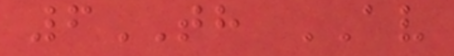6TH AV
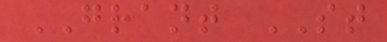GRANT ST
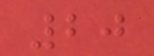20
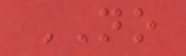NO
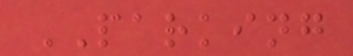PARKING
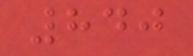840
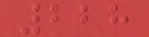228
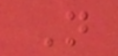N
